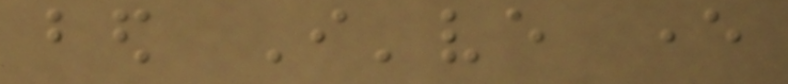bed I've ever
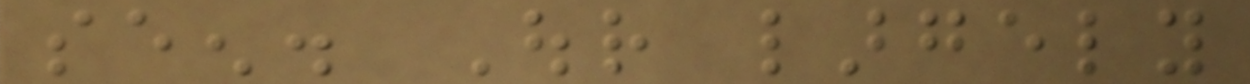seen. Our largely
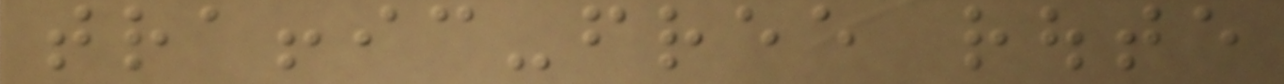traffic-free route
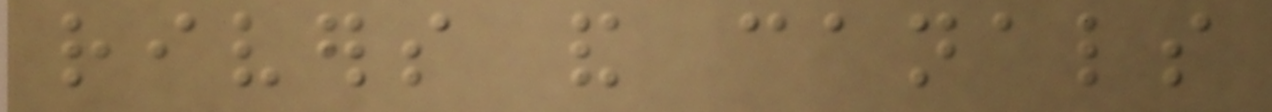rivers and canals
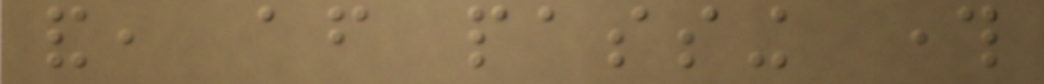and, after passing through
